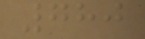780
